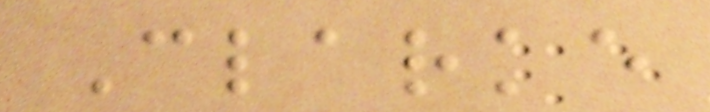Clarke
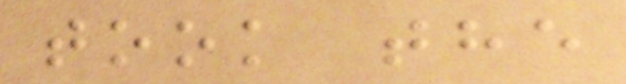took the
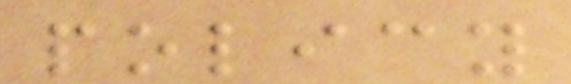policy
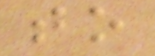to
